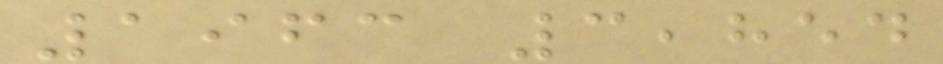1963 3,854
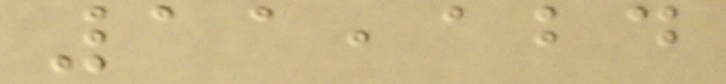11,124
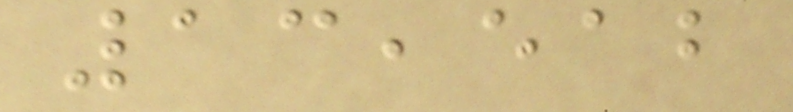13,512
